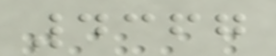4367
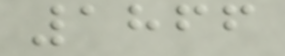1866
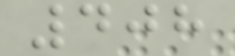408
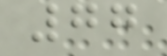77
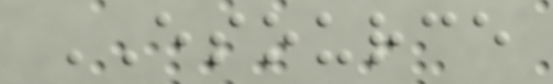ESOURCE
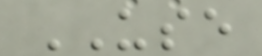USE
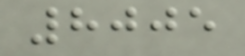8005
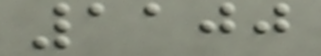1100
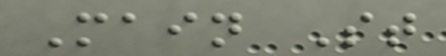Main St
